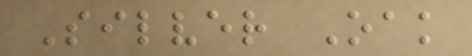Silver Oak
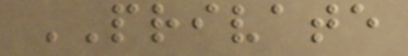PRIVATE
